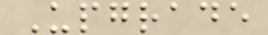Upgrade
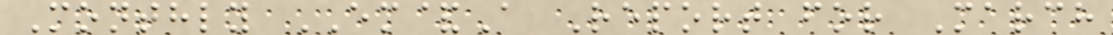Monthly EM&A Report for March
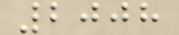2008
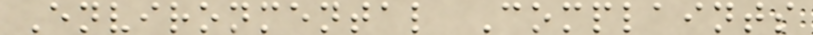Environmental Complaints
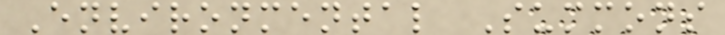Environmental Summons
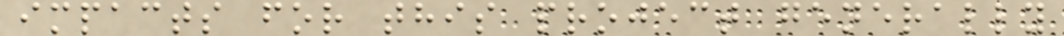impacts for this project generally
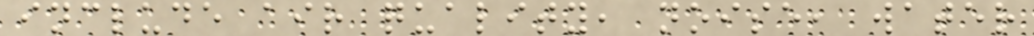include air quality, noise, water
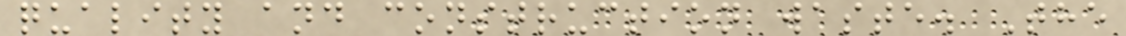quality and construction waste. The
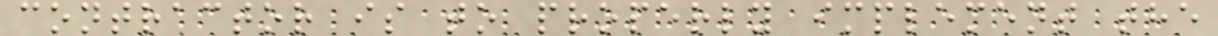contractor is to properly implement the
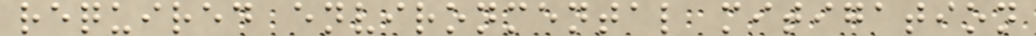required environmental mitigation
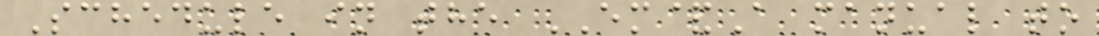Schedule in the EM&A manual to
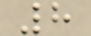8
